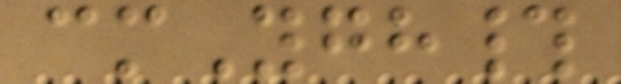cmYgh#
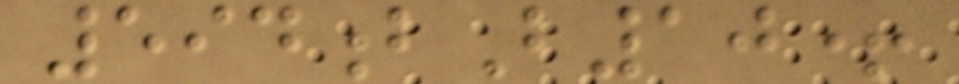594bB10+
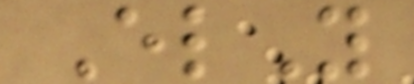ElY
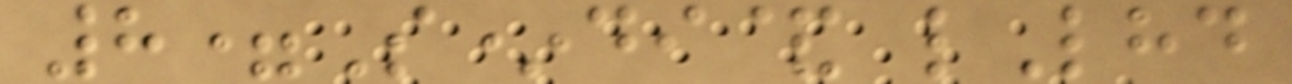8=S*di& lLhd
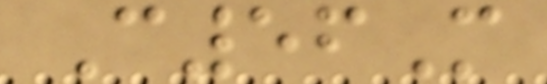C56M
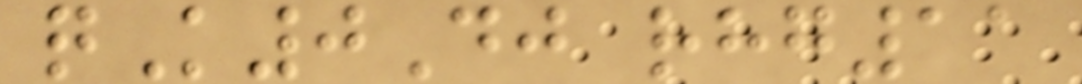qK0Dj rhg11
